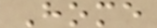Home
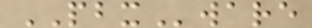PBXware
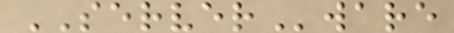SERVERware
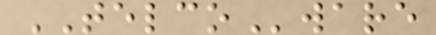TELCOware
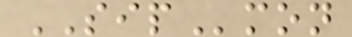SIPmon
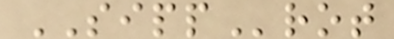SIPProt
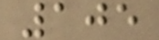105
